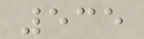535
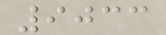9033
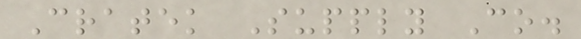Cratek Supply Co.
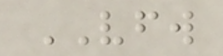VFW
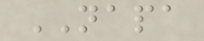NAPA
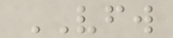VFW
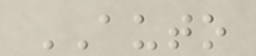AUTO
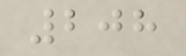208
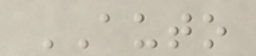AUTO
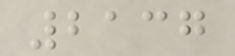2137
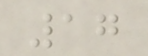17
